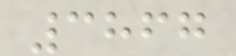3867
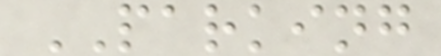PARKING
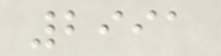2991
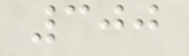300
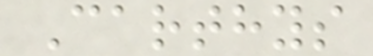Carthys
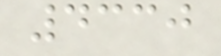4330
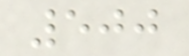500
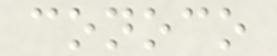conoco
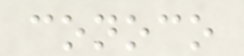conoco
